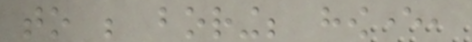to be boring; however,
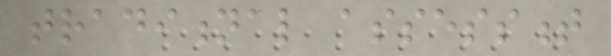traditional assessment
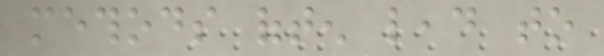methods often lead to
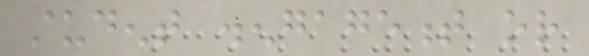student disengagement or
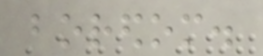boredom.
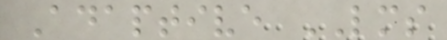Adaptive LMS
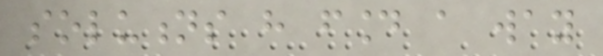solutions have found a way
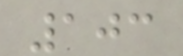103
